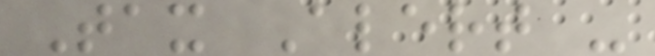Tax Alert -
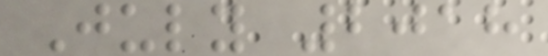July 2018
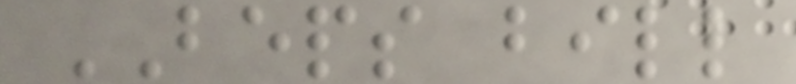BEPS bill
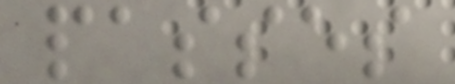passes
